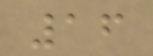16
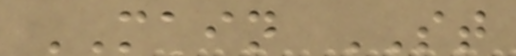MAIN ST
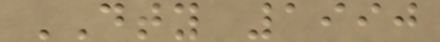DTY 1990
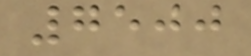7500
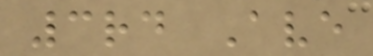3rd Ave
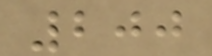200
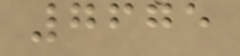7675
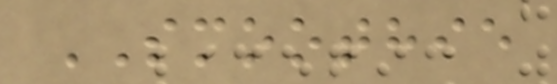SMOOTHIE
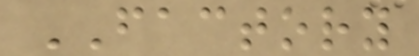FACTORY
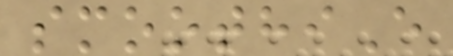smoothiE
